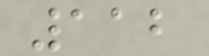112
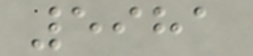5981
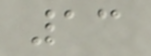13
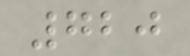720
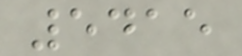5415
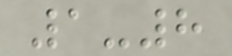1-8
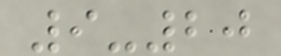9-20
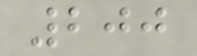200
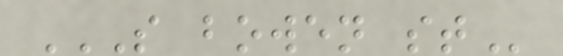S BOWEN ST
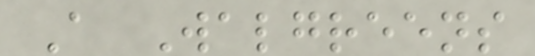A Walgreens
